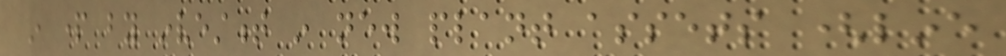in part by investment in new plant assets (line
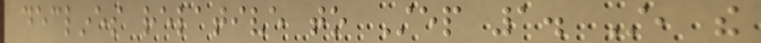declines relative to Step 1. Still, the
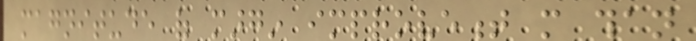magnitude of margin improvement more than
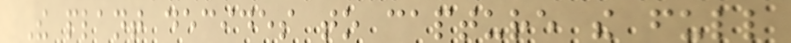The plant decides to capture the full
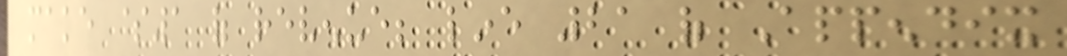make $1 of revenue; line 21 of Appendix
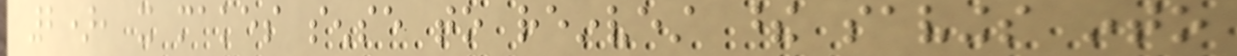2), it makes sense to reinvest these savings into
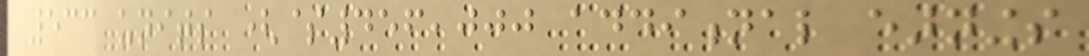533 units ($456,000 additional earnings
